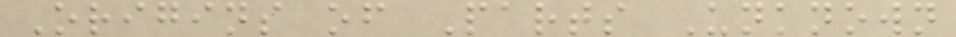Origins of Parts Unknown
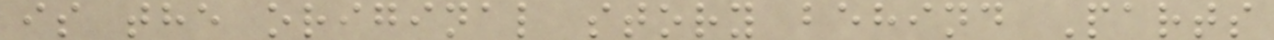is the original story behind Parts
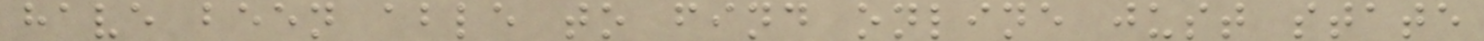have been able to find online just state
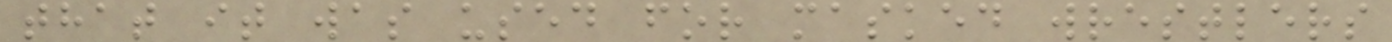that it was used for masked wrestlers
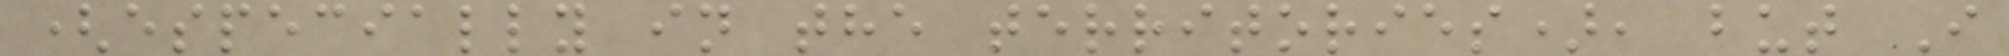(especially in the territories), but I
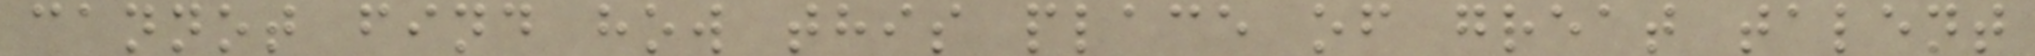cannot find how this place of great talent
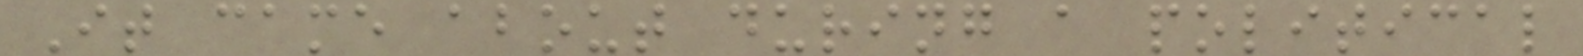It came about during a political
